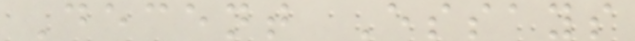Decent Essays
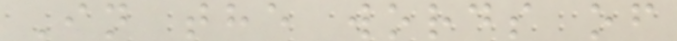In the words of
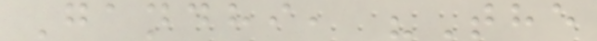Gandhi, "The
